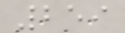259
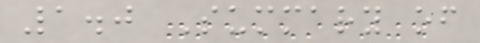1.0 Summary of
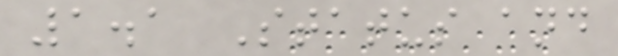1.1 Status and
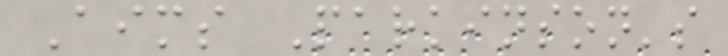Aims Parkinson's
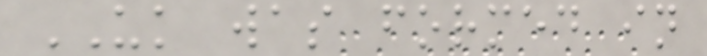UK was formed in
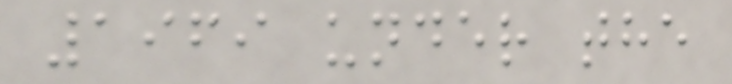1969 under the
